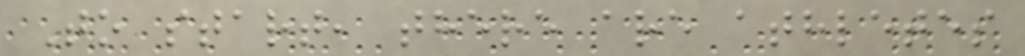To start, there are athletes
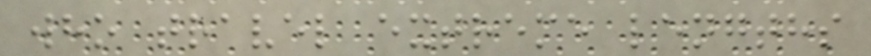who travel extreme lengths
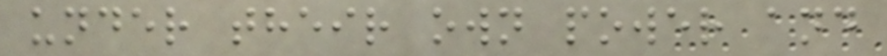under their own power and
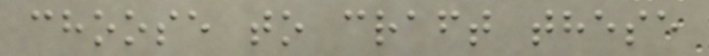choose to craft these
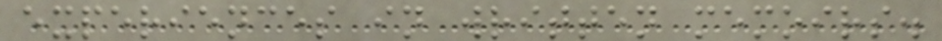experiences in written memoirs.
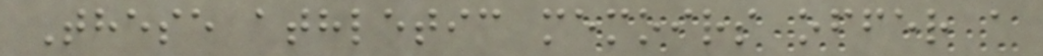These athletic memoirs offer a
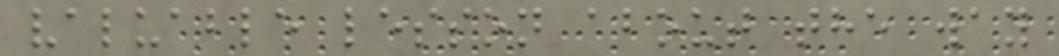valuable lesson about the way
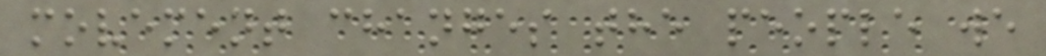movement changes the people we
